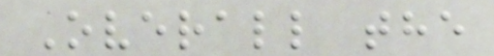Overall the
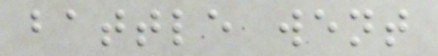battle went
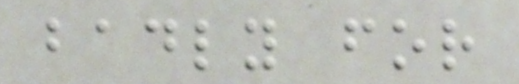badly for
